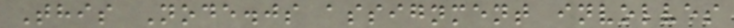This Node.js assignment involves
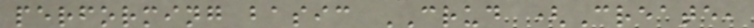performing basic CRUD (Create,
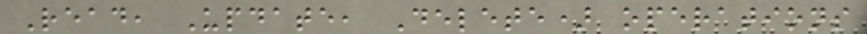Read, Update, Delete) operations
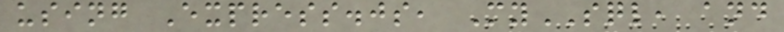using Express.js, MySQL, and
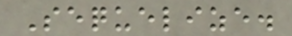Sequelize.
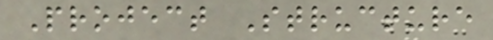Project Structure
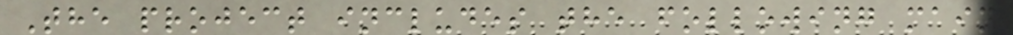The project includes the following main
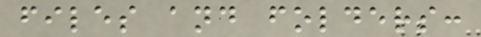files and folders:
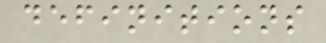definitions
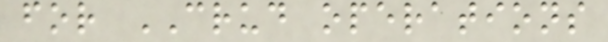for CRUD operations
